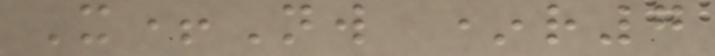X+Nw *r7
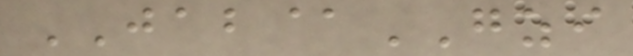JAB@GZI
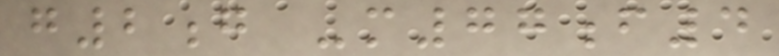g2g -m77f4
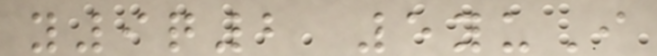y9q2 5yuI
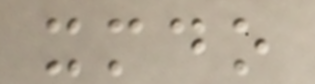xmdo
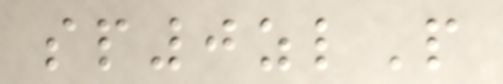sp0zlP
